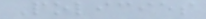Policies
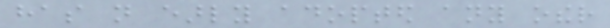has not early adopted any other
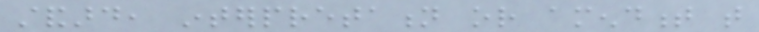standard, interpretation or amendment that
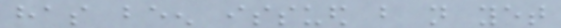has been issued but not yet
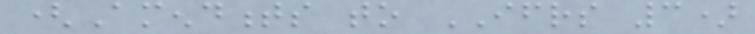(Amendments to IFRS 3)
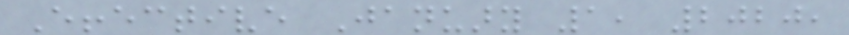Effective January 1, 2020,
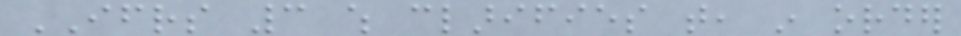IFRS 3 which clarifies that, in order
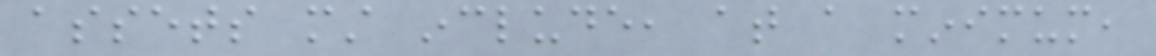assets must include, at a minimum,
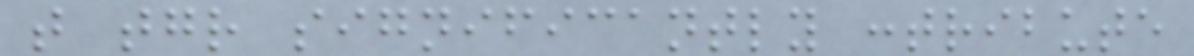that together significantly contribute
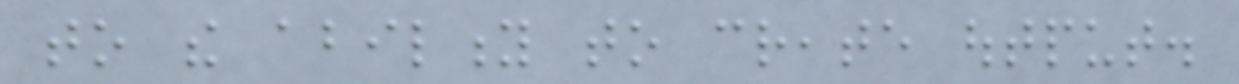to the ability to create output.
